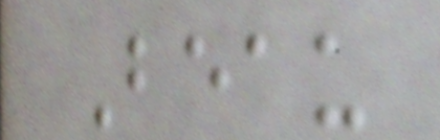Beau
